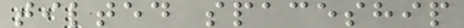tilted spaceship
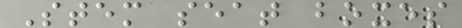Stem seat boxes
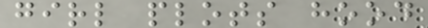girl plots hood
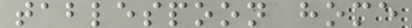tablespoon home
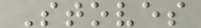Stoves
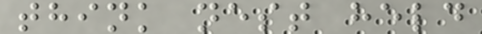think nest held
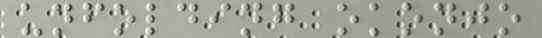unfolding okonjo
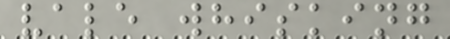vale whisking
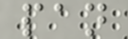pan
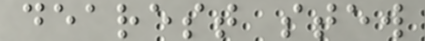dearest stew
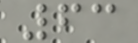63
